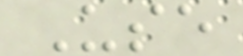Use
